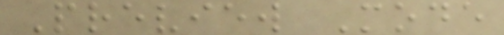Preview Mode
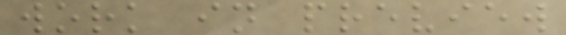work in preview
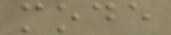mode
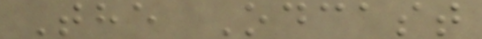The Odcast
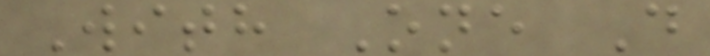With One D
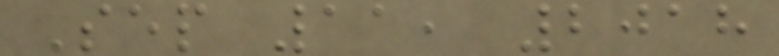Sep 11, 2018
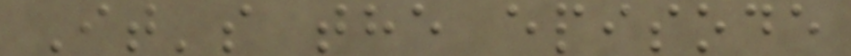It's the episode
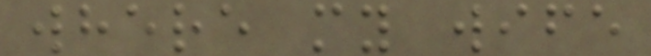where my wife
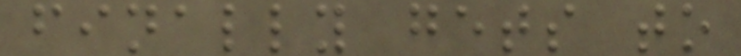finally gets to
